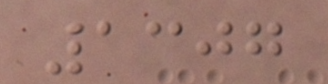1307
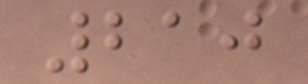210
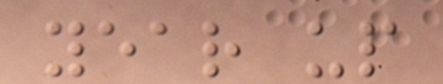year up
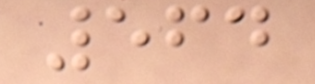564
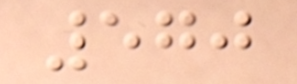570
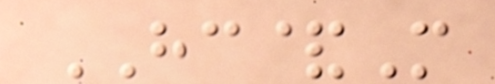HC&M
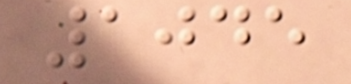1045
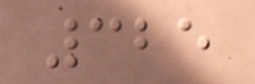325
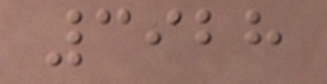3928
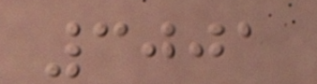3001
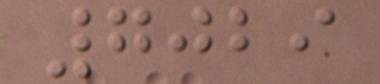7029
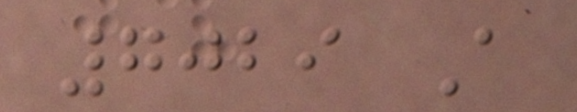7029 A
